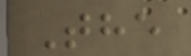The
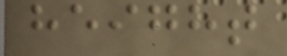height
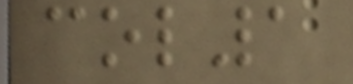col1
